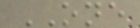ONE
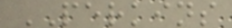PERKINS
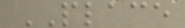PLACE
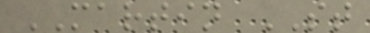MARTIN ST
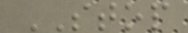STOP
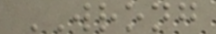WRONG
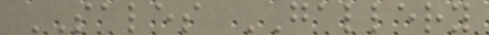SALES GALLERY
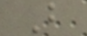B
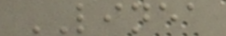LINEA
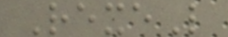RexeL
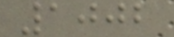1002
